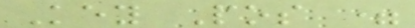Key Pos =
